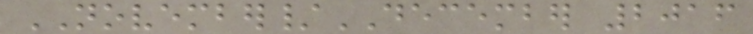NOVEMBER/DECEMBER 2016
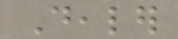Dealer
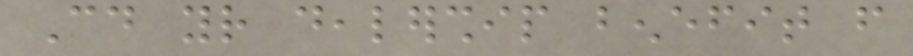Could your dealership benefit from
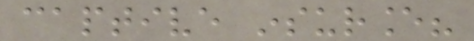captive insurance?
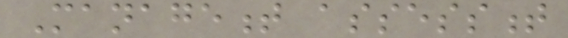Management assessment
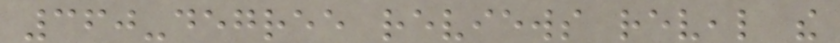360-degree reviews reveal the
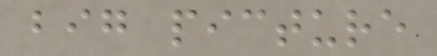big picture
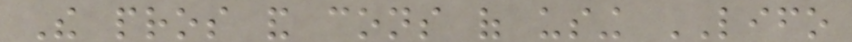The pros and cons of using LIFO
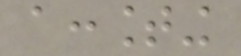accounting
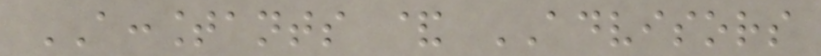ACCOUNTANTS & ADVISORS
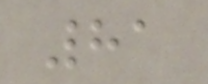81
